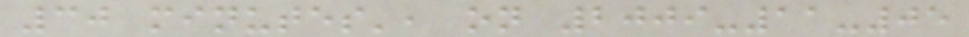30 minutes', on 2009-11-05
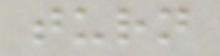turn
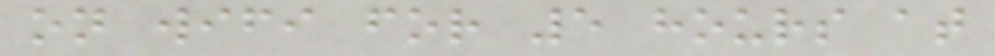on wifi for 5 hours at
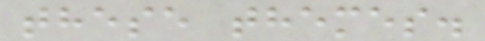these themes.
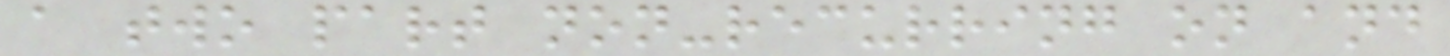a two part non-recurring on and
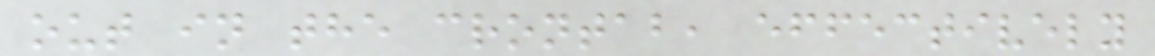out in the crontab, effectively
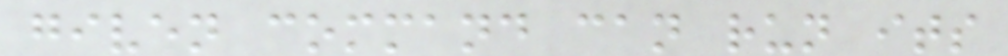given command can run its
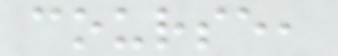course,
